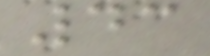43
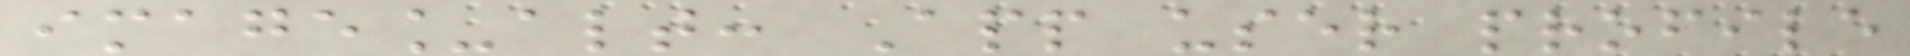image_alt: App user profile
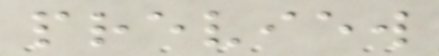preview
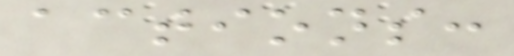actions:
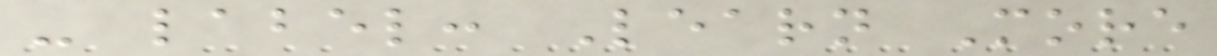- label: Learn More
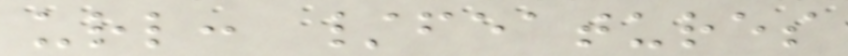url: /features
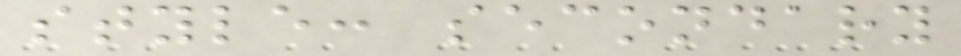style: secondary
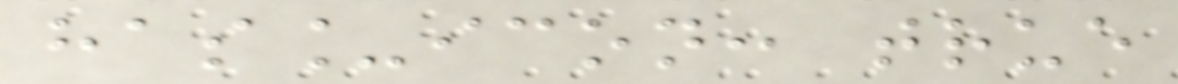has_icon: true
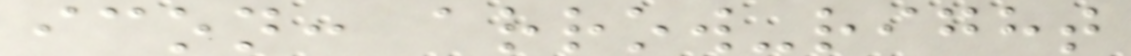icon: arrow-right
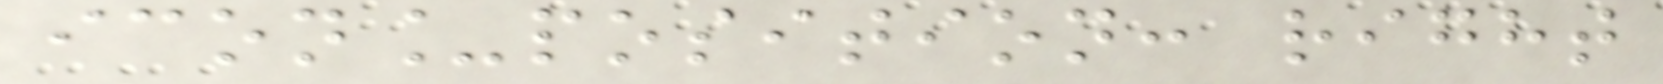icon_position: right
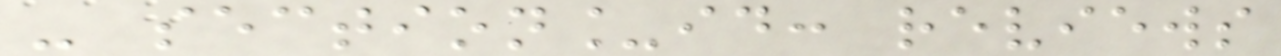- section_id: reviews
